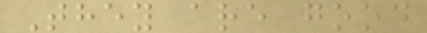They are good
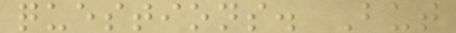questions. But
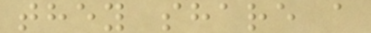they share a
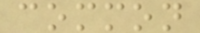common
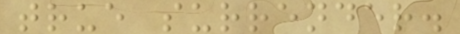true surrender.
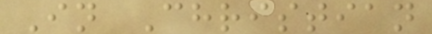In Christian
